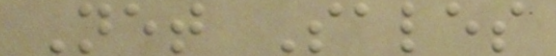Net Sales
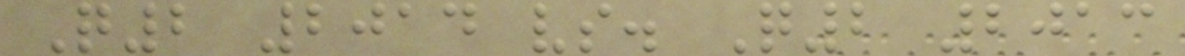Q2 2014 vs. Q2 2013
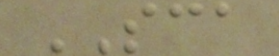SCA
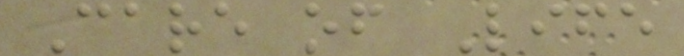Care of Life
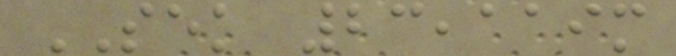SEK 23,119m
